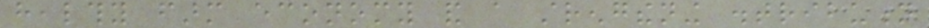healthy farm economy and a strengthening distribution
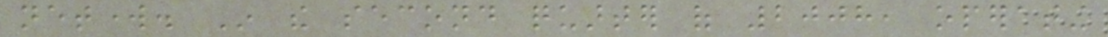network. In the second quarter of 2008, operating
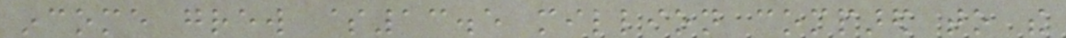income grew $13.5 million compared to the
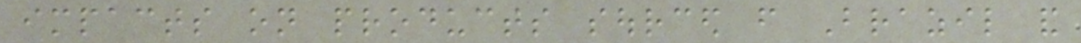impacts on products sourced from Brazil and
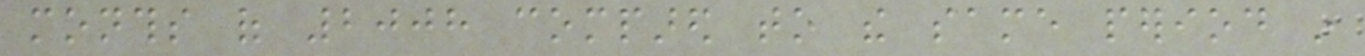months of 2008 compared to the same period in
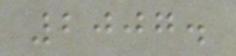2007.
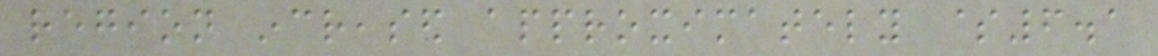region increased approximately $6.1
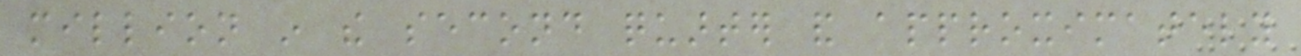million in the second quarter and approximately
